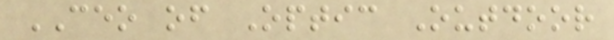CEO of Optic Outdoor
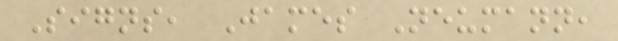Signs, James Neumann,
